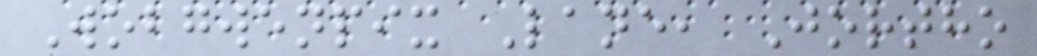Wobgwenpix Lane, Jortho
